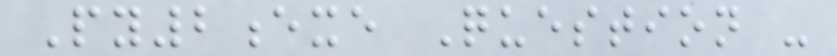Py2exe Question -
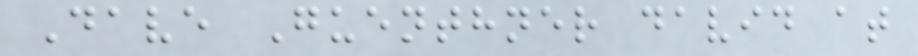Dave Guenthner david at
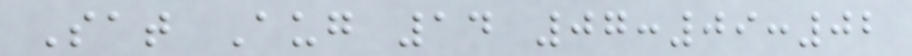Sat Aug 14 07:09:02
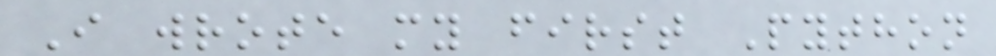I wrote my first Python
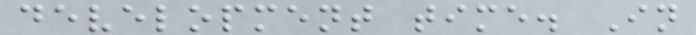development time. In
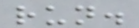run.
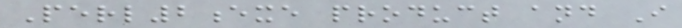Perl2exe product and I
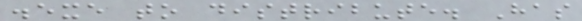.exe to distribute. Has
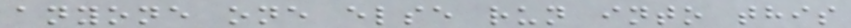anyone one else run into this
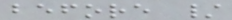before /
